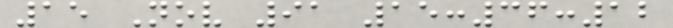15 Nov 91 15:36:12
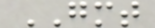GMT
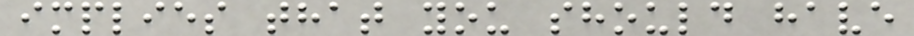implies that you should have
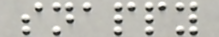snappy
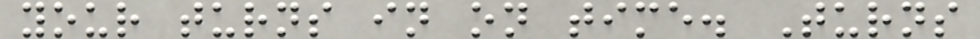your turns in on time. Turns
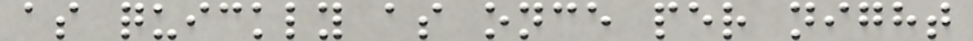as quickly as once per night
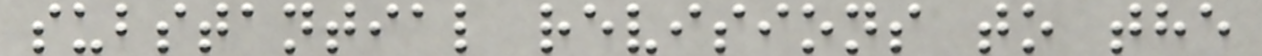substantial revisions to the
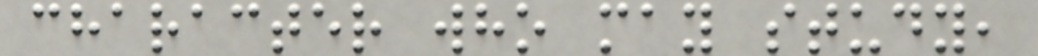character who may study,
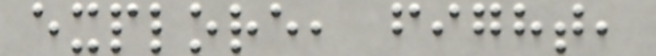explore, fight,
